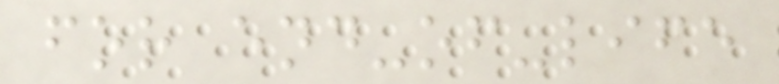for end-of-life
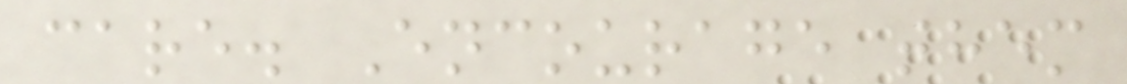care. Encourage them
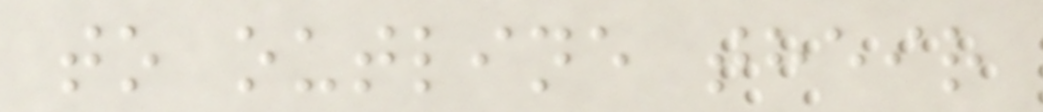to outline their
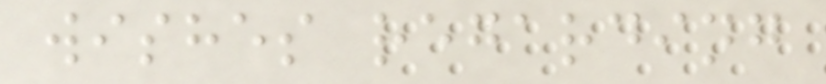wishes regarding
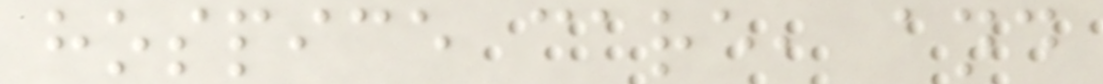hospice care, and
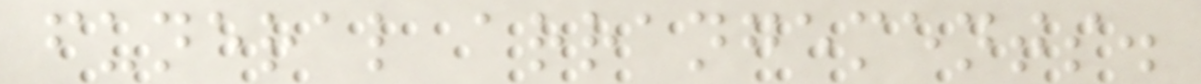funeral arrangements.
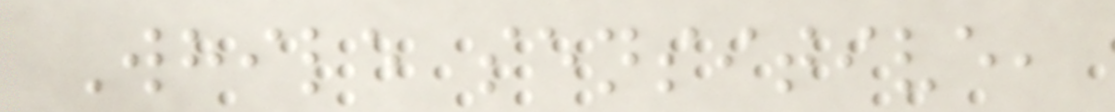While sensitive,
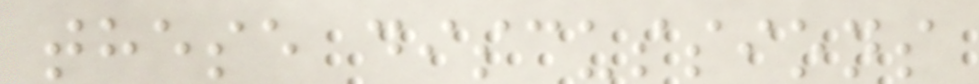these discussions
